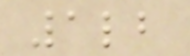1lb
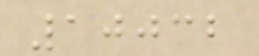10032
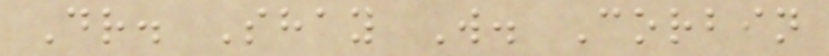Dr. Shay W. Corbin
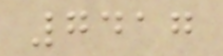7417
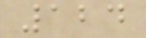124
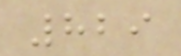829
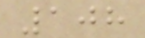108
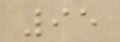95
